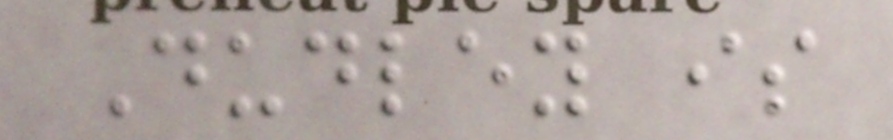Dudley is
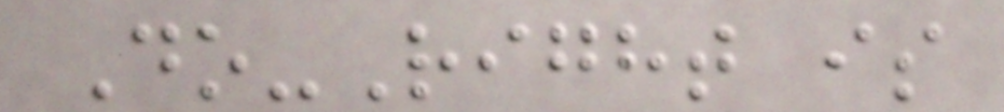Do-Right is
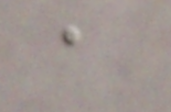a
